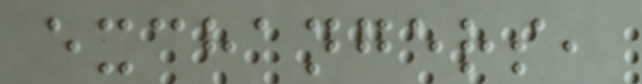exchangers,
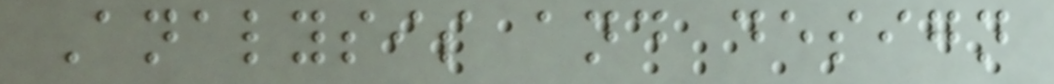Analysis and design
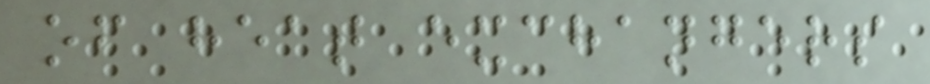of heat exchangers
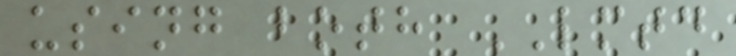using both LMTD
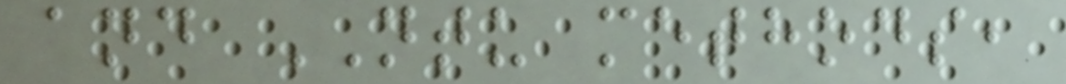and NTU methods,
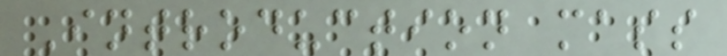Introduction mass
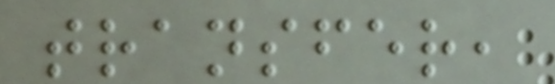transfer,
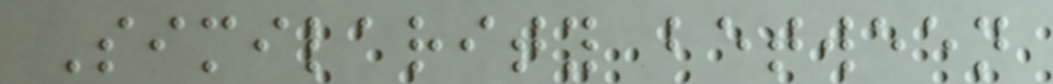Similarity between
